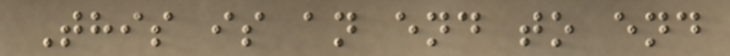This is an end to end
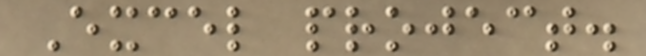Excel project.
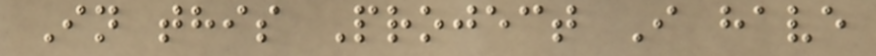In this Project I have
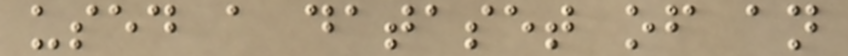used a dataset of an
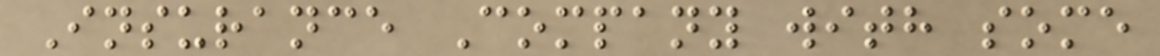Insurance Company with some
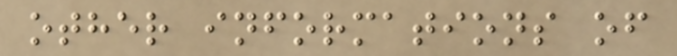other informations of
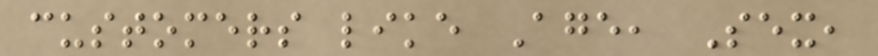customers like Age, Sex,
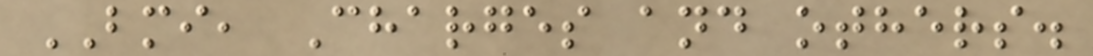BMI, Charges and others.
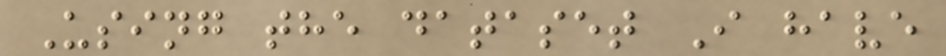Using the dataset I have
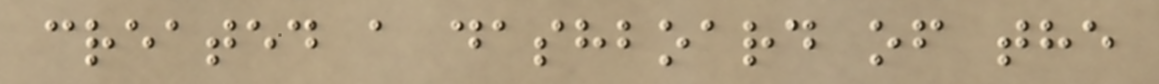created a dashboard of the
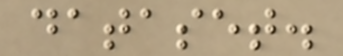dataset.
